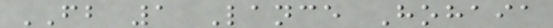FB 1 Lance Hohaia
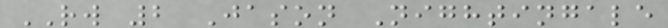RW 2 Jason Nightingale
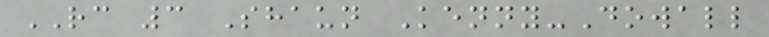RC 3 Shaun Kenny-Dowall
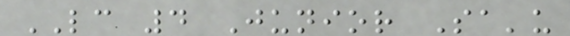LC 4 Junior Sa'u
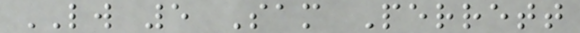LW 5 Sam Perrett
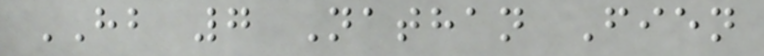HB 7 Nathan Fien
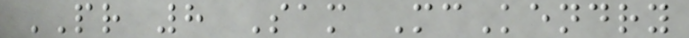PR 8 Sam McKendry
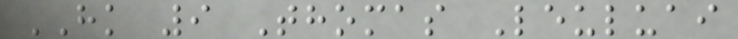HK 9 Thomas Leuluai
